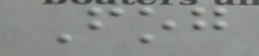Fog
